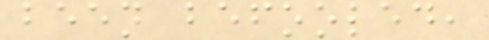been befooled,
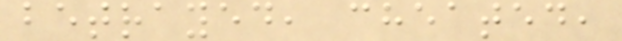betrayed, cheated,
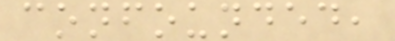confounded,
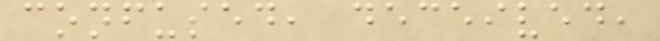confused, deceived,
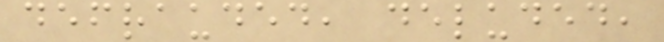defrauded, deluded,
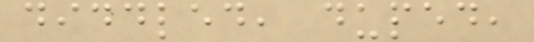diddled, duped,
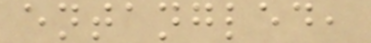entangled,
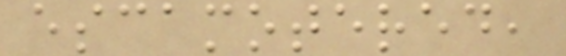escamotered,
